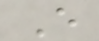E
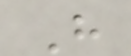H
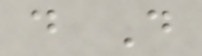d D
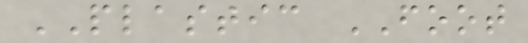PLASTIC FOOT
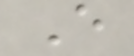E
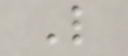L
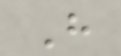H
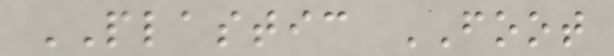PLASTIC FOOT
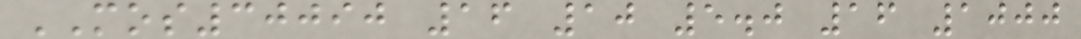MOS30090 16 10 5.0 16 1000
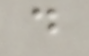d
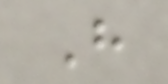H
